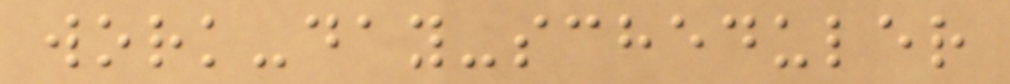work-day-scheduler
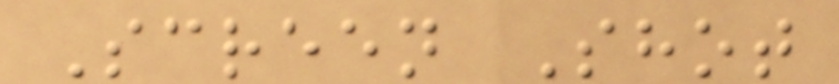Screen Shot
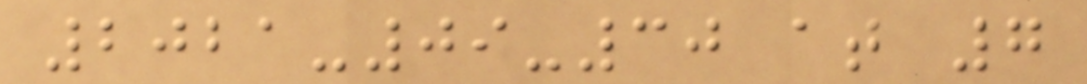2021-09-30 at 7
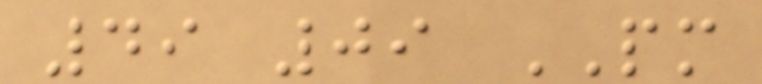49 09 PM
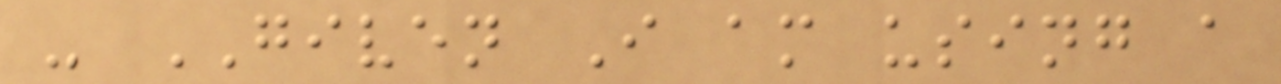- GIVEN I am using a
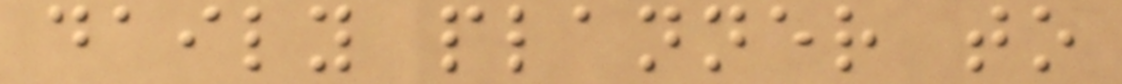daily planner to
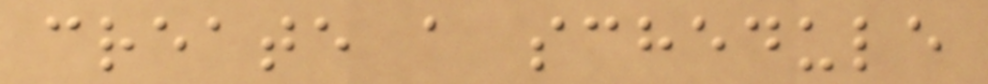create a schedule
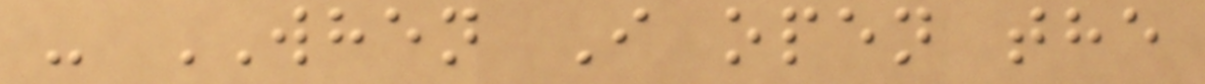- WHEN I open the
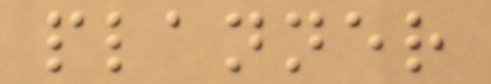planner
